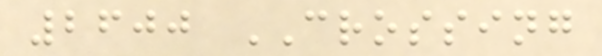2600 CROSSING
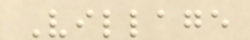Village
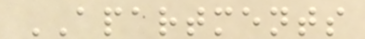APARTMENTS
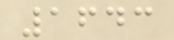1643
